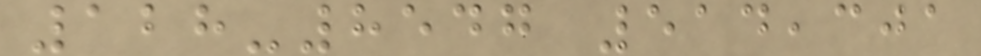128-8547 514,301
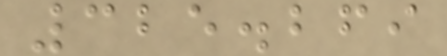325.269
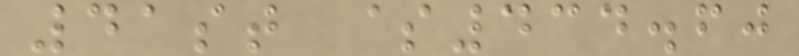41st $434.60
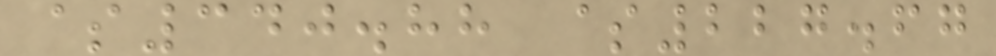$340.88 $227.67
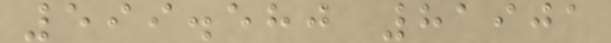599.580 81901
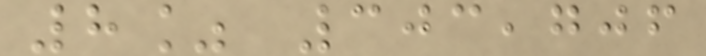8% 303,706
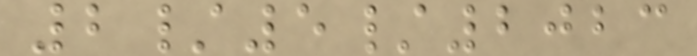2/5/2023
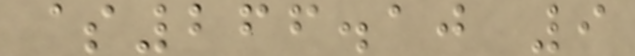$266.10 9
